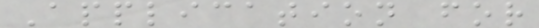Application for
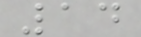14
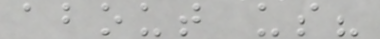about us?
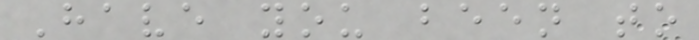Have you been to
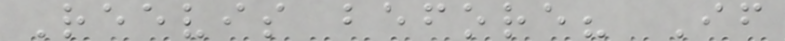Reevis before? If
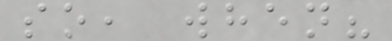so, when?
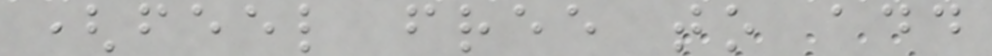(feel free to add
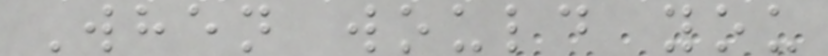When would you
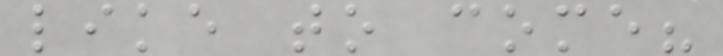like to come?
